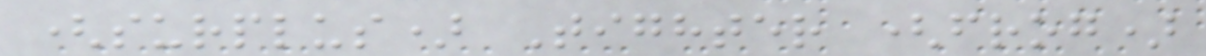(surplus) Tighter (frog)
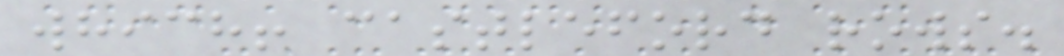which! castleford rows.
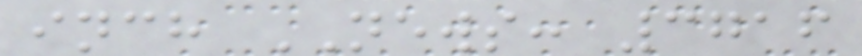inch NEWS: 3716
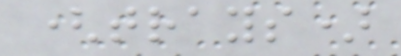(trays)
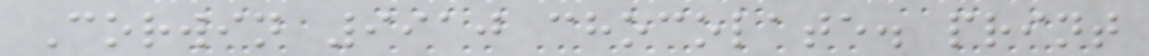Corwin 9910 chocolate. print
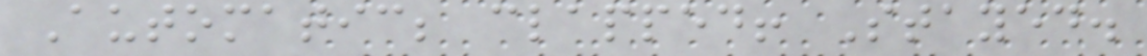Automatic; clapped! Stayed.
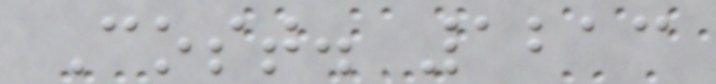Cost. 1213
